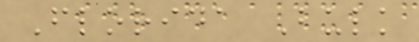Florida Bulk
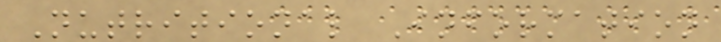Nutritional Information
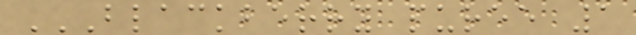BLACKBERRY PUREE 1
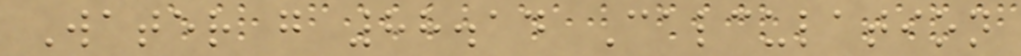Water g 88.14 Calculation
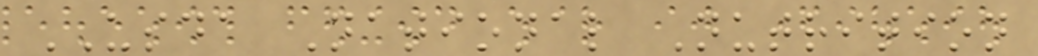USDA National Nutrition
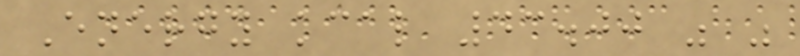Energy kcal 43.00 " "
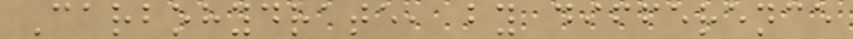Carbohydrate, by difference
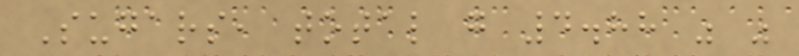Sugars, total g 4.88 " "
